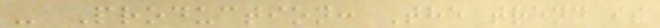- Production: The trend is
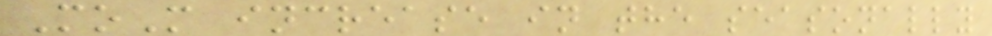MoM increase in the seasonally
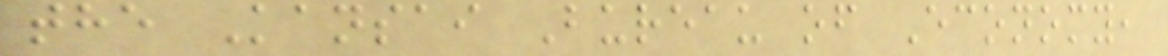the Kansai Bureau of Economy,
